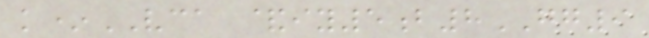k*VCA &iy5b8GG9
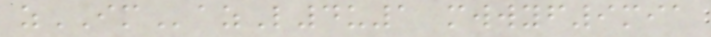zIMazL4u1 mwwyf9mia
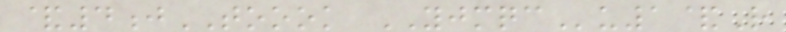&4jTOOOK YJMQCu1&R
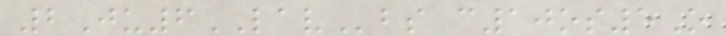2Ju6LAVbs c10os5O
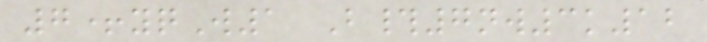7+yqW1 B#7nw3k12
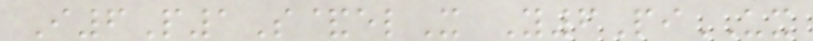I6P1S&elX Y6PiUX
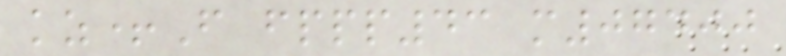kz+F fppp43 m07400
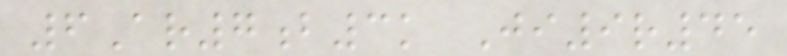6Ar7b3k Ji9r45
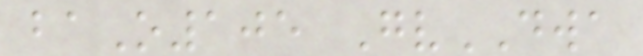baO105 GvDWA
